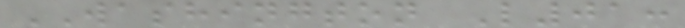WASHINGTON L01:
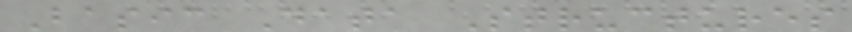Basic Data Structures
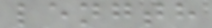length
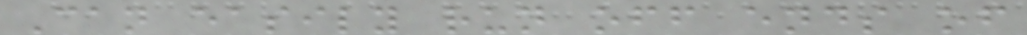Can easily run off ends of
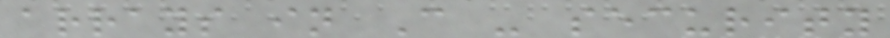arrays in C - security
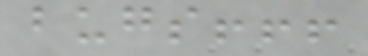bugs!!!
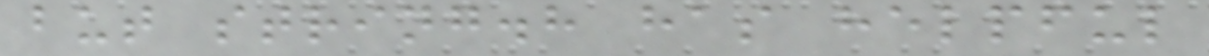but string.h has helpful
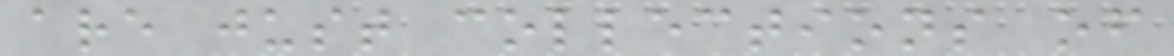are just collections of
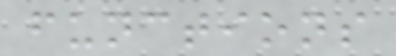functions
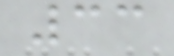33
